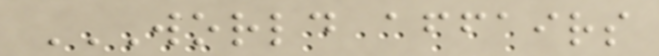WORLD AFFAIRS
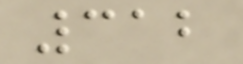312
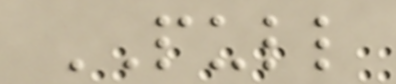PULL
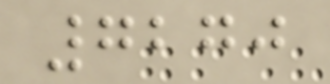7270
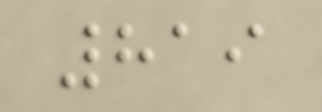819
